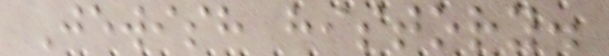Jewish history.
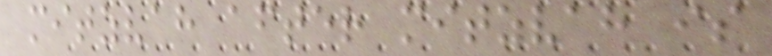mitzvah after mitzvah is
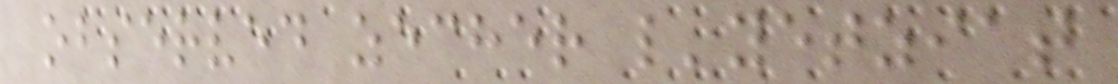observed zecher l'yetziat
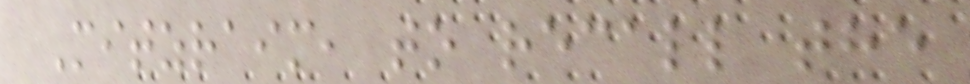Mitzraim, to recall the
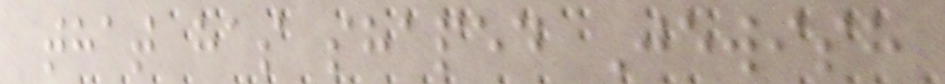that has shaped Jewish
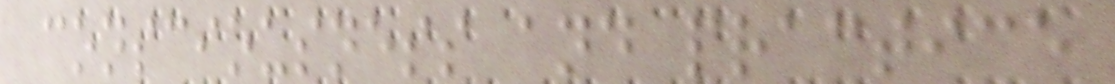consciousness and practice
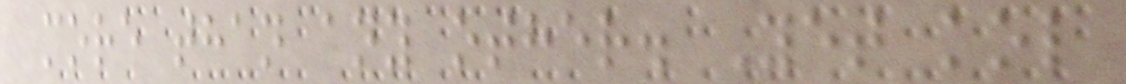more than any other. Yet kol
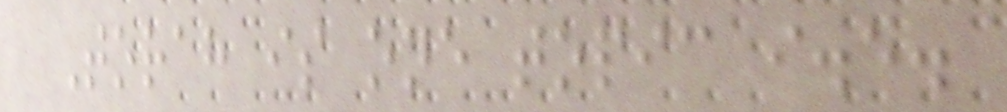Torah is one topic i.e.
